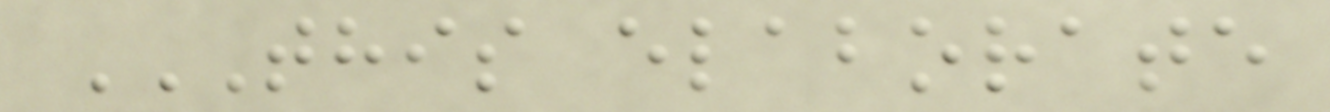THIS ELABORATE
